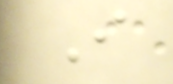I
